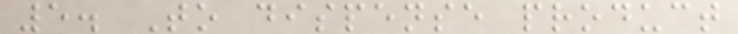5. To dispense product
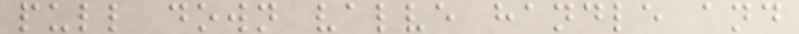pull down valve handle and
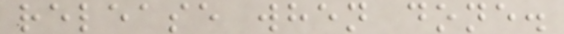release when done.
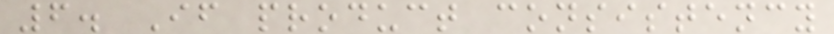6. If product consistency
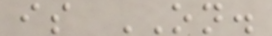is ON.
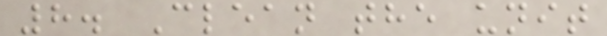8. Clean the unit
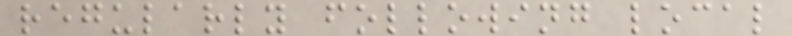regularly following local
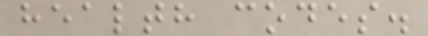health codes.
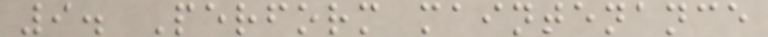9. Perform maintenance
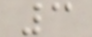3
